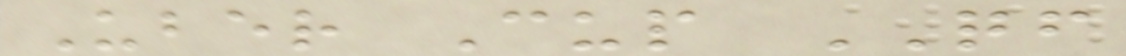Uber Cup QF
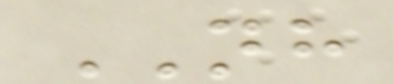NH
